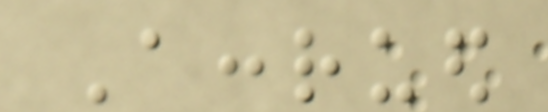Accrued
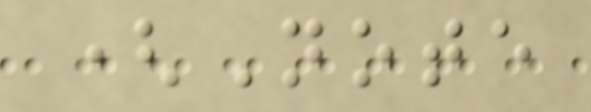(Note
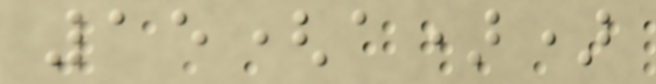15(a))
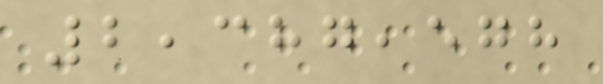2,387,578
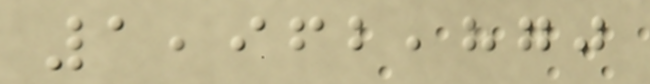1,962,870
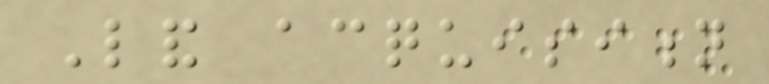Land acquisition
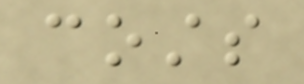costs
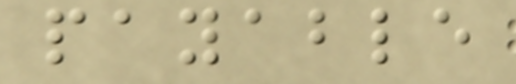payable
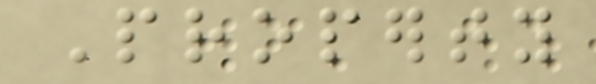Property
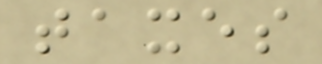taxes
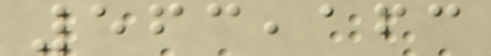563,163
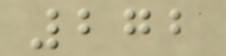272
